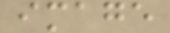image
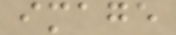image
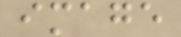image
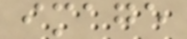image
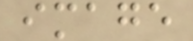image
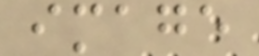image
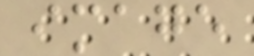image
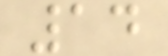14
